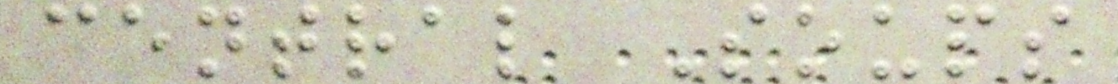central Soups
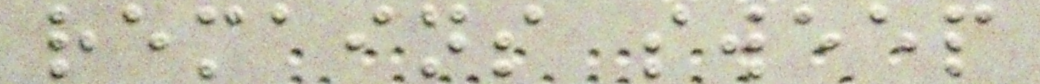remains sweep
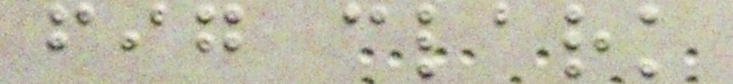fig clark
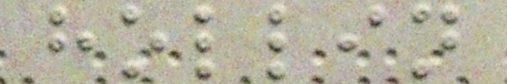hollin
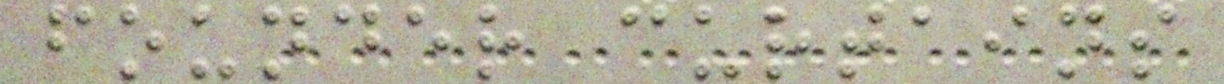founder curtains
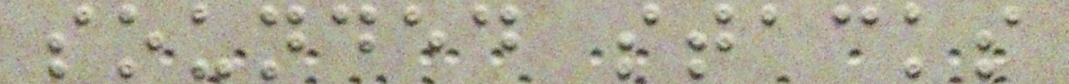sounded stacks
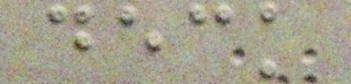deck
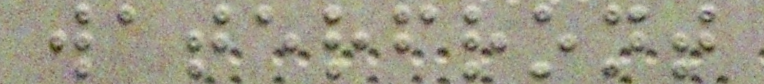waterfront
